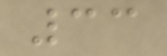33
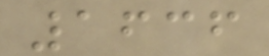1636
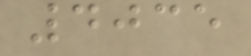4035
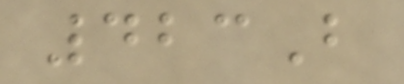423B
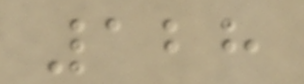128
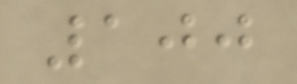100
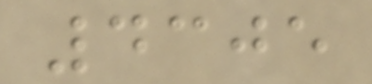4305
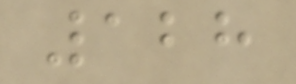128
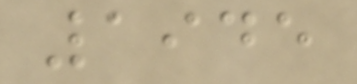1945
